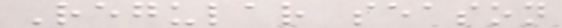Regular season
